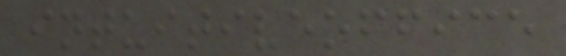intuitiveoffice
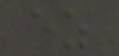ez
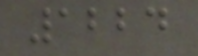1224
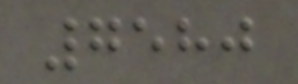7580
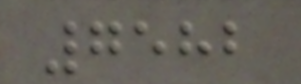7582
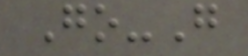Go-G
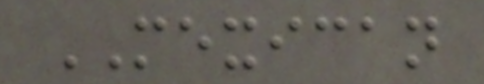MEXICAN
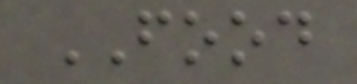FOOD
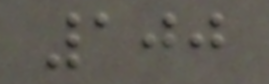100
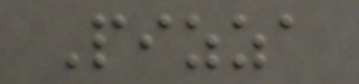Pizza
